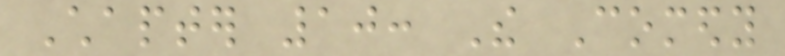Chapter 10: The Comedy
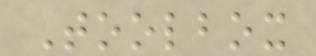Toolbox
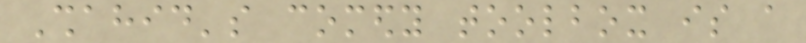Shahid's comedy toolbox is a
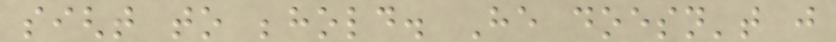sight to behold. He doesn't just
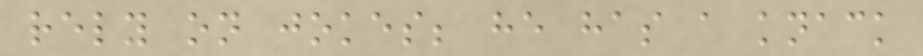rely on jokes; he has a knack
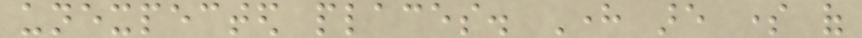unexpected places. Here are some of
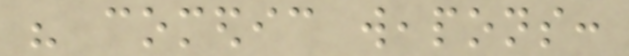his comedic weapons:
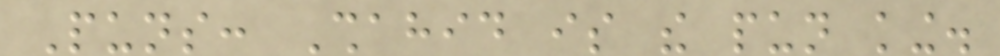Puns: Shahid is the pun king.
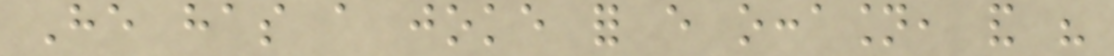He has a joke for every occasion, and his
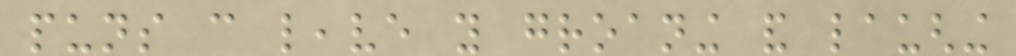puns can leave you groaning and laughing
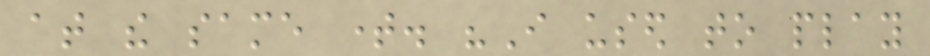at the same time. "I used to play
